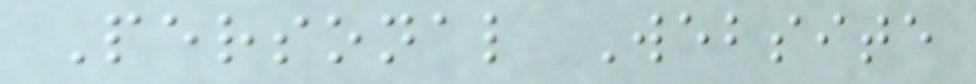Personal Website
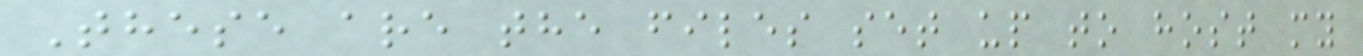These are the files set up to host my
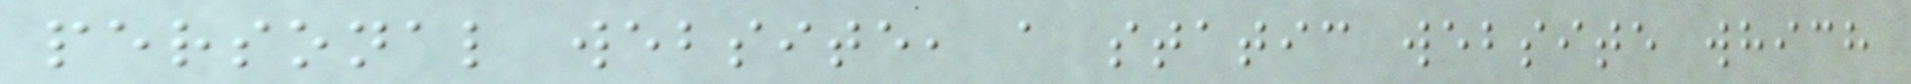personal website, a static website which
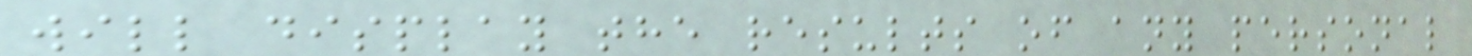will display the results of any personal
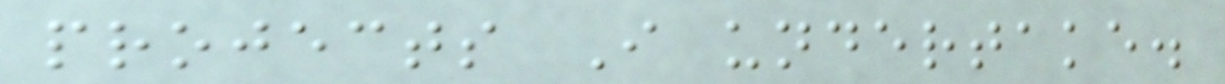projects I undertake.
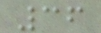36
